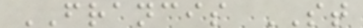FRANCIS ST
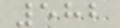582
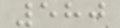580
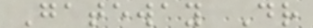Gateway Dr
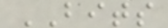BITS
